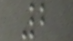2
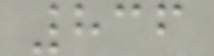836
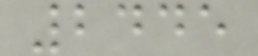2445
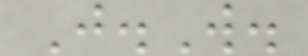J.W.
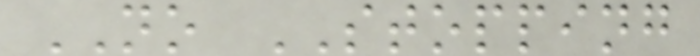NO STOPPING
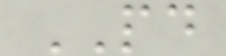PD
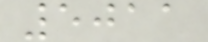5011
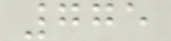775
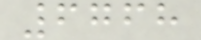6768
